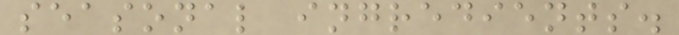seasonal ingredients.
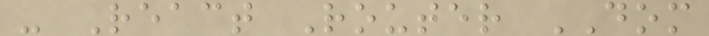- React Router DOM
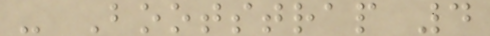- Bootstrap 4
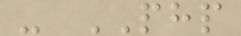- PHP
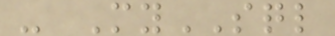- MySQL
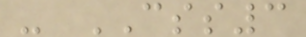- CSS3
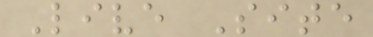Live Site
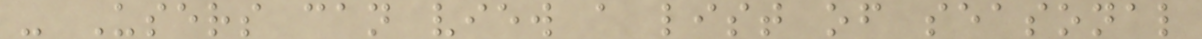- Users can view a list of seasonal
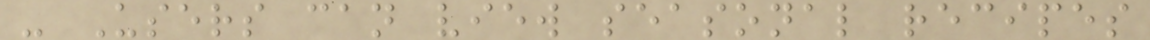- Users can view seasonal recipes
